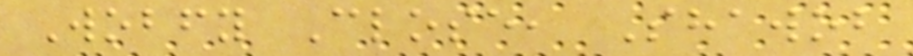Wobfy Close, Shawob
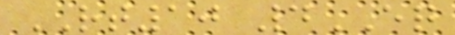RT10 4EQ
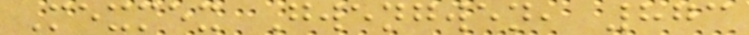Mexmex Gwengwen, 873
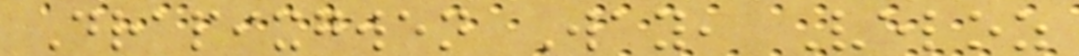Drapixgwen Way, Veloz
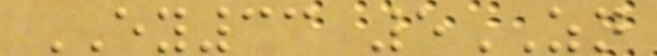EY33 5ZN
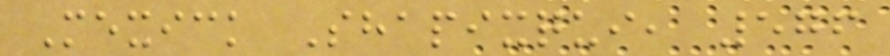Mexick Shapixqui, 576
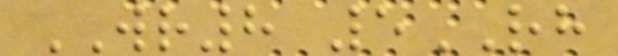WR8 5RH
